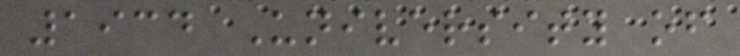1934 University of
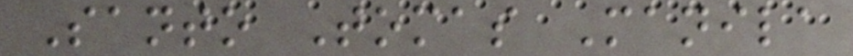Santo Tomas Manila
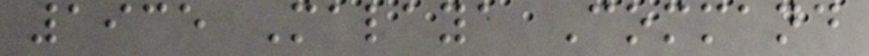1935 Malaya Command
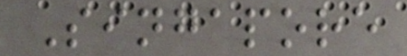Singapore
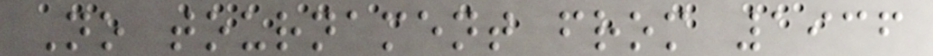No tournament from 1936
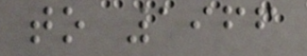to 1966
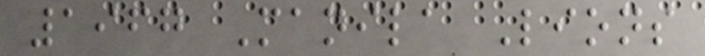1967 Manila Lions
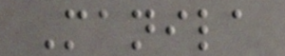Manila
